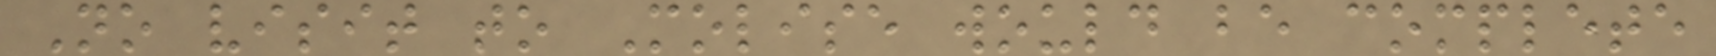No visit to Molise would be complete
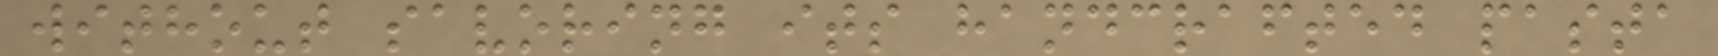without savoring its handcrafted pasta
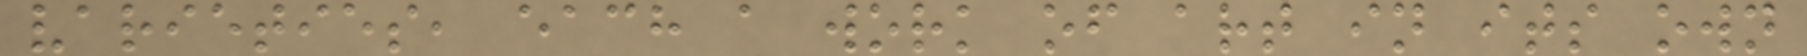varieties, each a work of art in its own
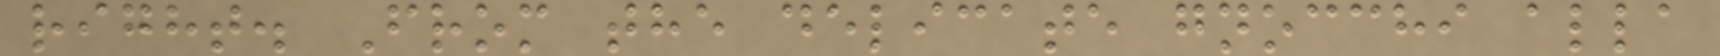right. From the delicate gnocchi alla
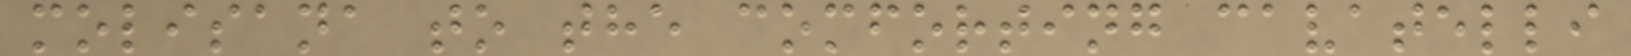molisana to the comforting cavatelli
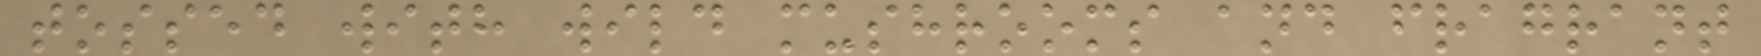tossed with wild mushrooms and fragrant
